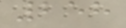258
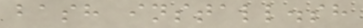bash install.sh
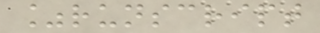%runscript
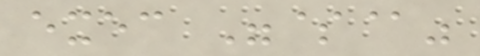exec "$@"
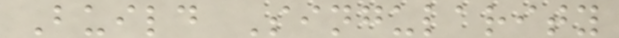Build Singularity
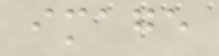image
